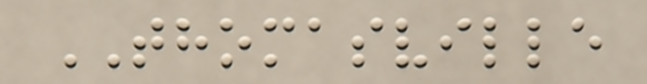THOMASVILLE
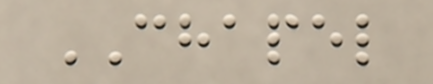CHAPEL
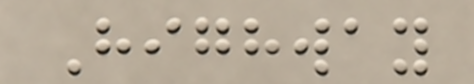Highway
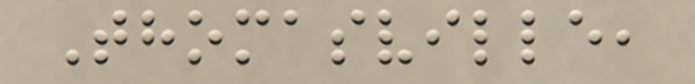Thomasville,
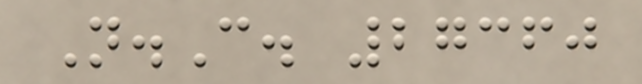N.C. 27360
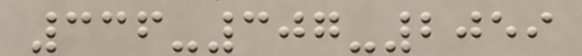336-307-2059
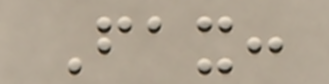Fax:
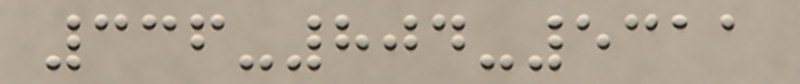336-804-5311
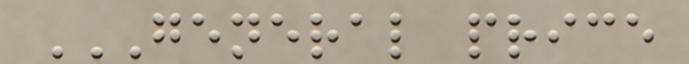GENERAL PRICE
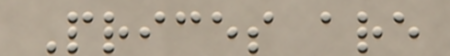Prices are
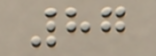87
